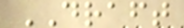DRAFT
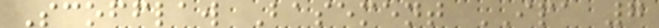Scofflaw Basement IPA 7
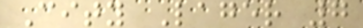City Lager 7
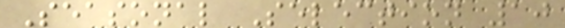Seasonal Selection 10
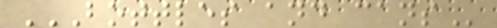BOTTLES AND CANS
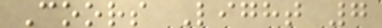Coors Light 7
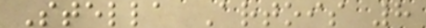Stella Artois 8
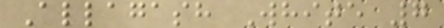Allagash White 7
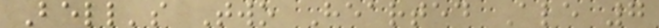Bell's Two Hearted Ale 7
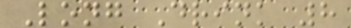Long Drink 8
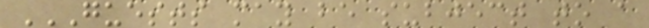GUESTS MAY BE SUBJECT TO A
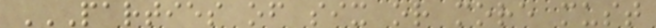PARTIES OF SIX OR MORE MUST
